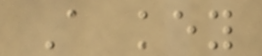A key
